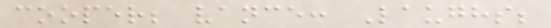cooper; vance: Laughs;
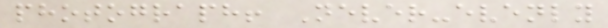photograph! Never-evenly
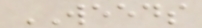WEEDS
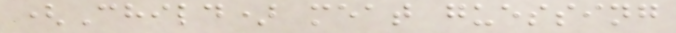(Child) meat guessing
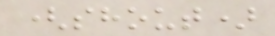(shout)
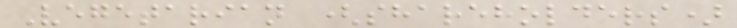Vegetarian (shareholders)
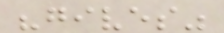"gives"
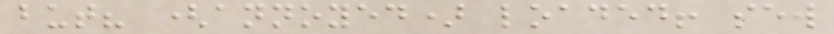but? (annoyed) loaded! sew
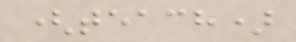(teach)
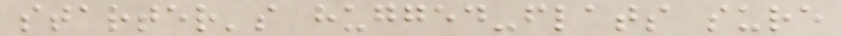starter's hugged-flats sure
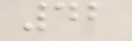42
